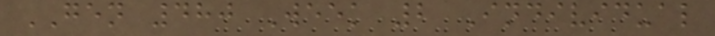GEN 480 Week 2 Individual
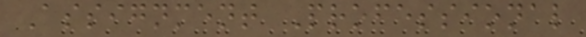Assignment Professional
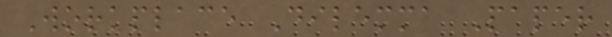Workplace Dilemma Paper
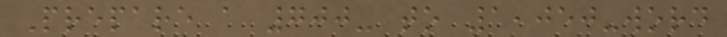Prepare a 700- to 1,050-word
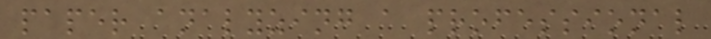paper analyzing a professional
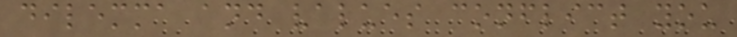dilemma and values conflict you
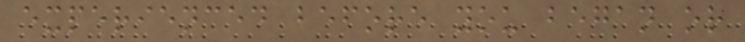experienced before you began or
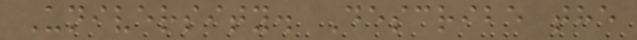University. Describe the
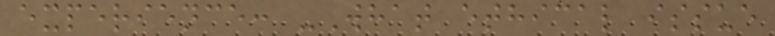experience: -What ethical issue
